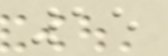15
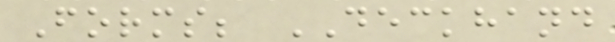Forms; DECKHAND
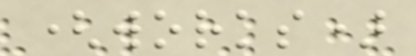(works)
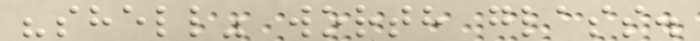"shell" worth glass.
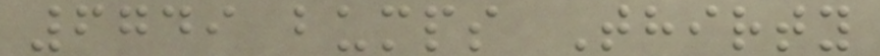6749 bumps Thirty
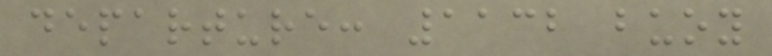departure: 1132 buoy
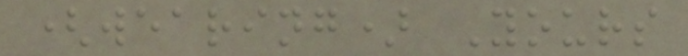(wearing) Yours
